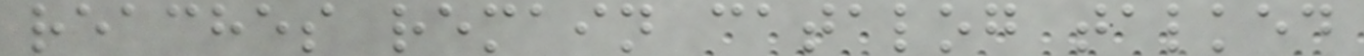reaches remain catalog talked
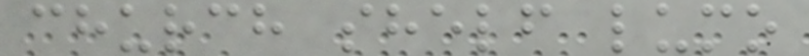church shelf lumo
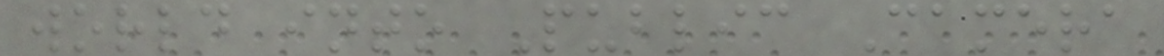world into Public Camera
